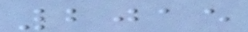2015
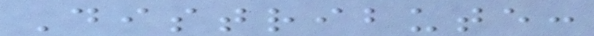Distribute:
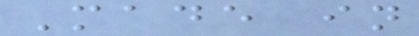Made in
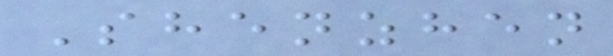Shenzhen
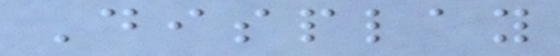Display
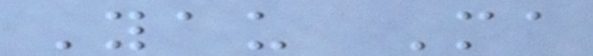Yau Ma
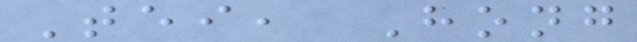Tei, Hong
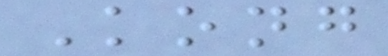Kong
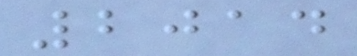2014
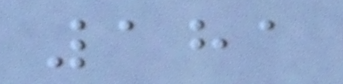181
